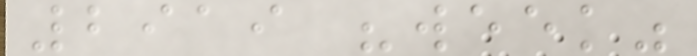2919 "week"
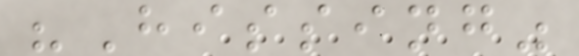"Hissing"
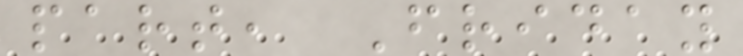part, Friday
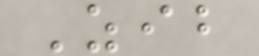Zib
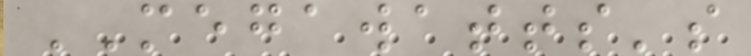MEGAWATTS's
